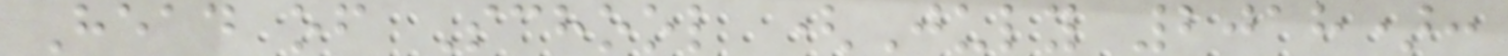Head of School (July 2018):
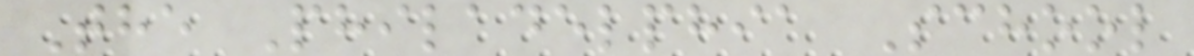The Philadelphia School
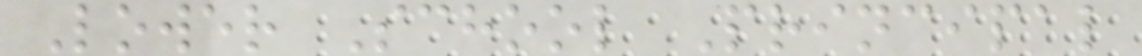Lower School Principal
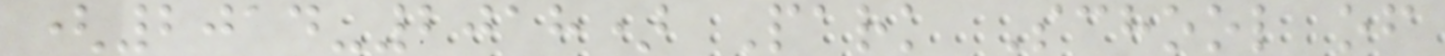(2014-2018) Park School of
